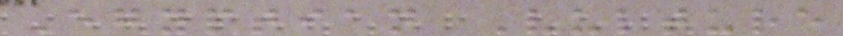Egyptian Vulture
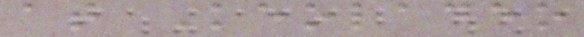at Keoladeo
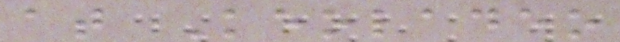at Keoladeo
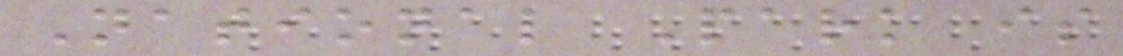National Park is
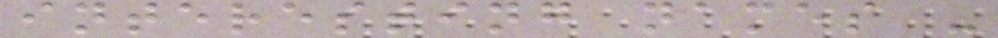interesting names -
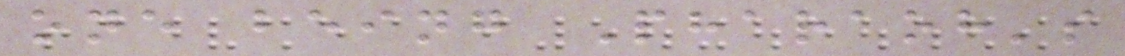one being Pharaoh's
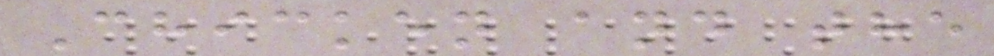Chicken and the
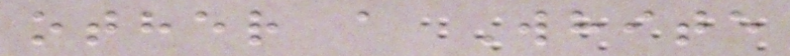other a White
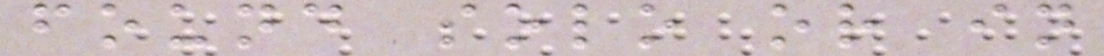found solo or in
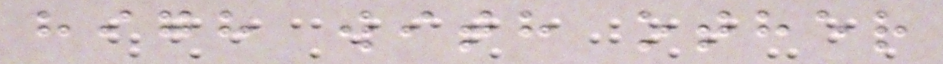high with other
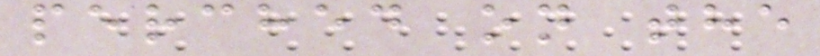perched on the
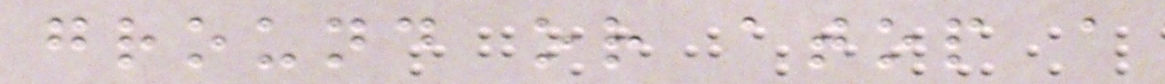ground or atop a
